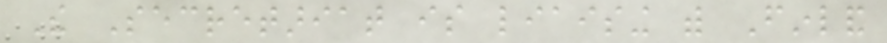The Secretariat is liaising with Finland
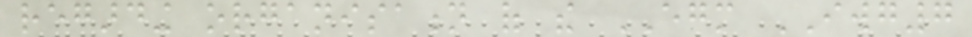regarding organisation of the EGM IWG7
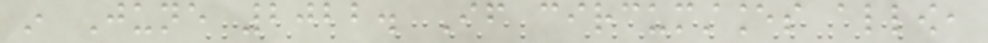in June 2022. If circumstances allow,
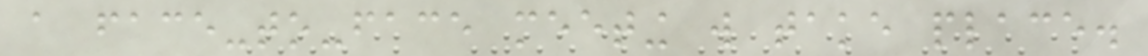a face-to-face meeting will take place.
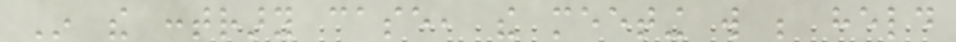In the contrary case, the meeting will be held
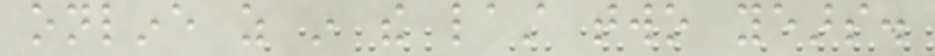online as in the last two years.
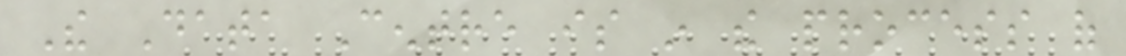The Data Centre is in the process of
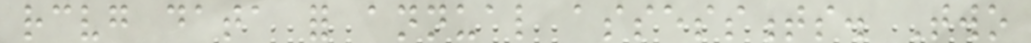receiving data for annual assessments. Two
